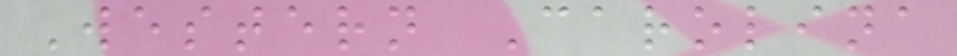Western Carolina
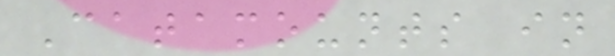Catamounts in
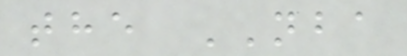the NBA
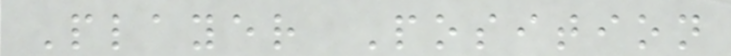Player Position
